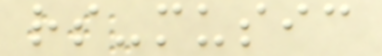rs-music
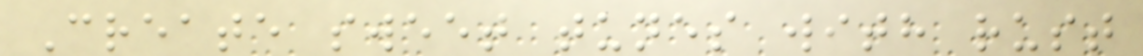Create sweet tunes with rust
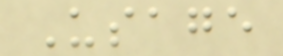Usage
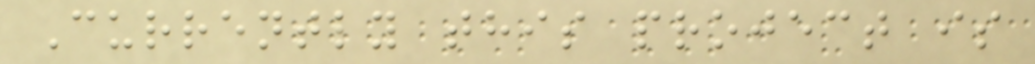Currently this project is
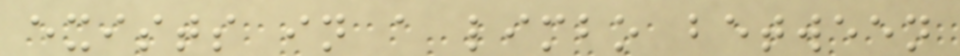exists in a limbo between
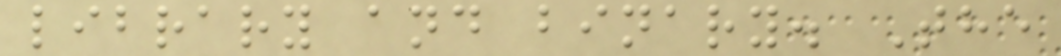library and binary. The
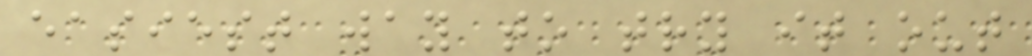easiest way to try it out
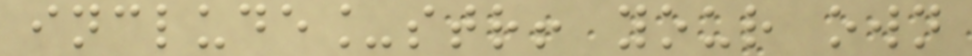include_str! your own
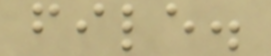file.
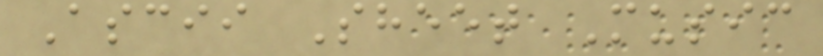Ascii Sheet Music
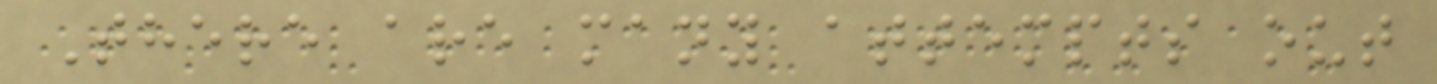There are many attempts out
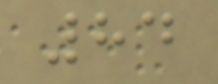84
